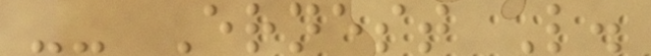-- Ernest L.
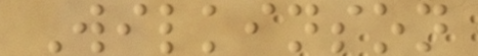Wilkinson
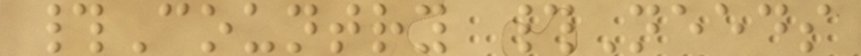#Country #Needs
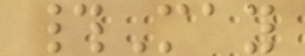#May
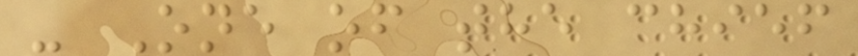- One of the chief
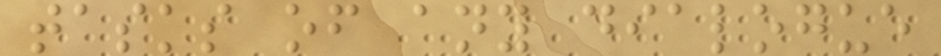tasks of any dialogue
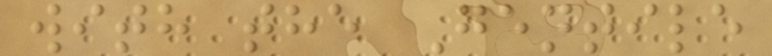with the Gentile
